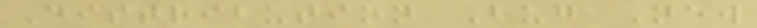Distribution Bug New
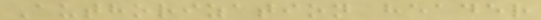Authorization header
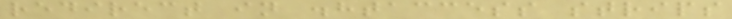redirect in .htaccess strips
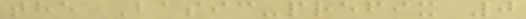the Basic-prefix 0
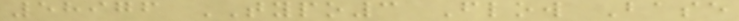58976 TYPO3 Flow Base
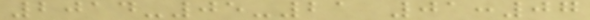2014-05-21 01:07
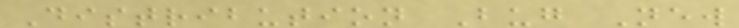Distribution Bug New
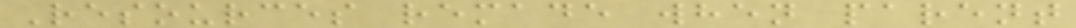Resources remade when parent
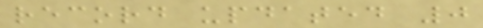record updated 0
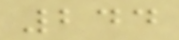244
